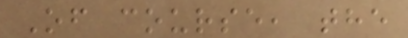Of course, the
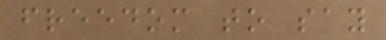freedom to say
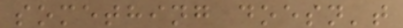something doesn't
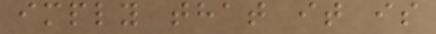imply that it is
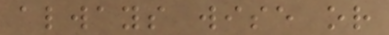always wise or
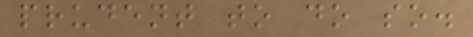prudent to do so.
